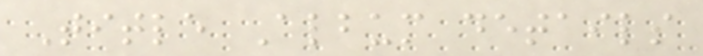Title Album details
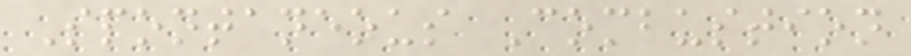Spontaneous Combustion
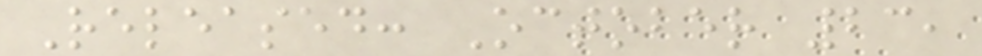Released: October 23,
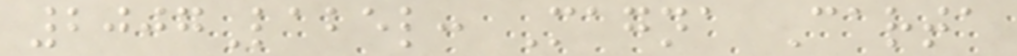2007Label: Magna Carta
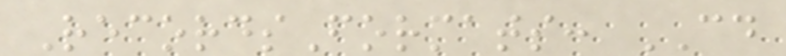RecordsFormats: CD
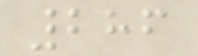286
